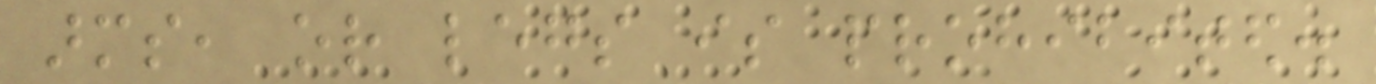arms, or legs is prohibited.
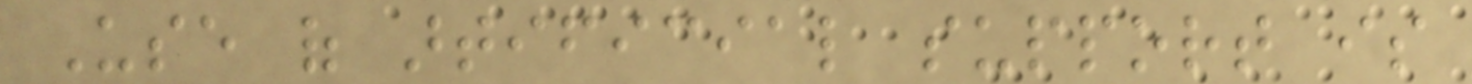Use of artificial support is
